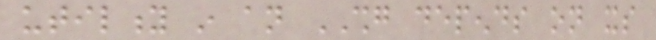utility in an SHG depends on its
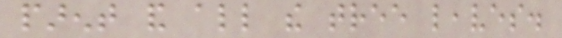parent and all the tree leaves.
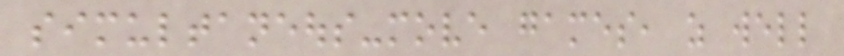simultaneous-move games, as well
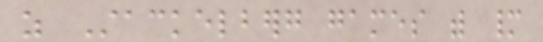as Stackelberg games with many
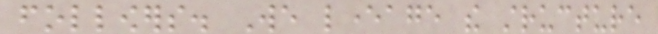followers. We leverage the structure
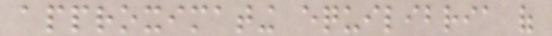approximating equilibria of
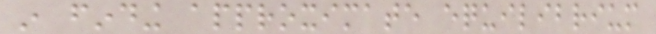in finding approximate equilibrium
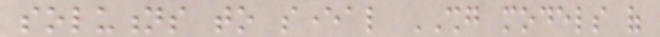solutions to several SHG models of
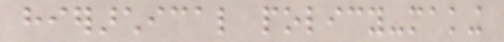hierarchical policy-making
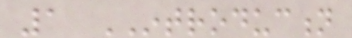1 INTRODUCTION
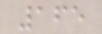165
